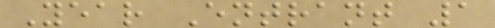Year Entrant 1
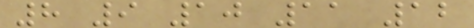8 9 10 11 12
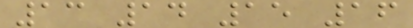13 14 15 16
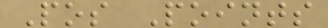Pos Points
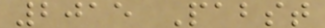2015 Pabst
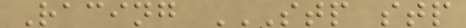Racing STP STP
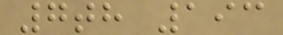7th 193
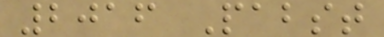2016 Pabst
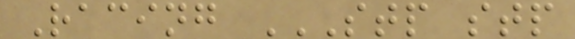Racing STP STP
